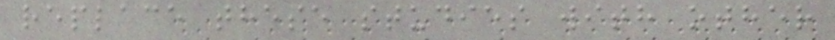replace these studies with other
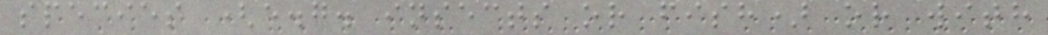species (e.g. insects or fish) or with
